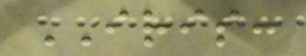IRIS:
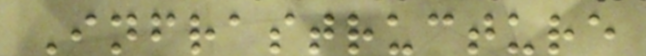Infrastructure
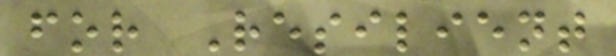for Resilient
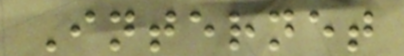Internet
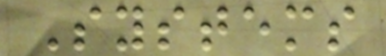Systems
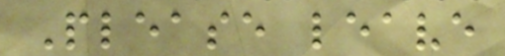Please leave
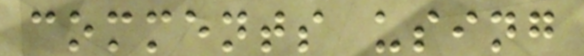comments using
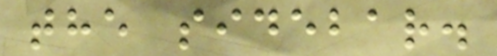the sidebar.
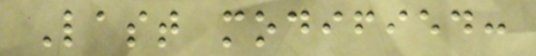Last modified:
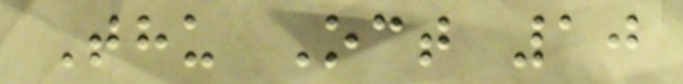Thu Oct 10
